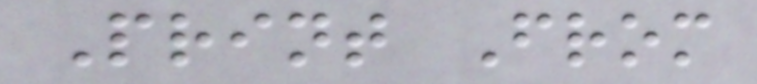Print From
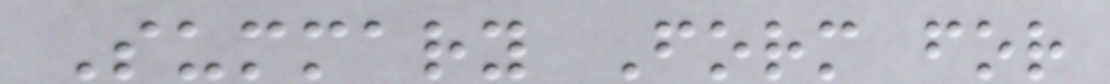Summary Form for
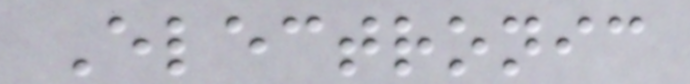Electronic
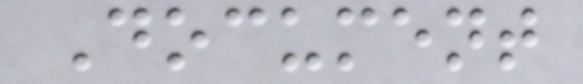Document
